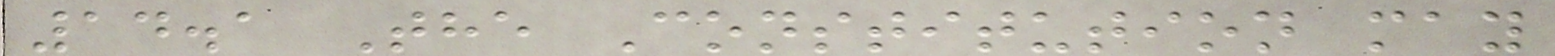14.1 The Constitution may
